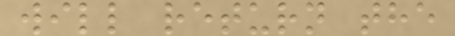will return the
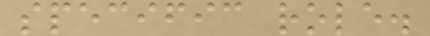specific role.
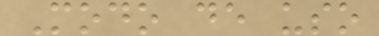Modo de uso
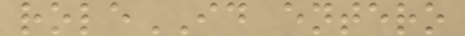roleID entero
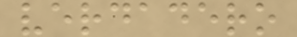verdadero
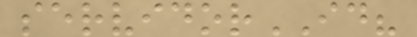servidorID?
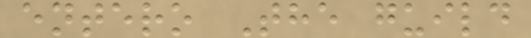entero The guild
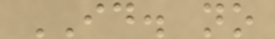ID. no
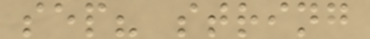sep? string
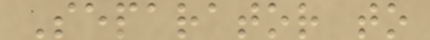Separator to
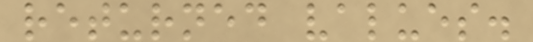returned values.
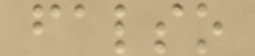falso
